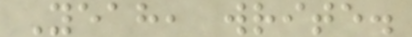Yeah, write.
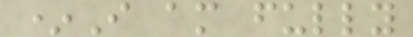*I am fully
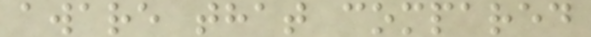aware that compared
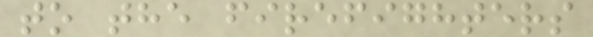to the firefighters
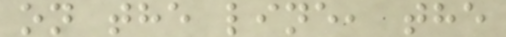on the line, the
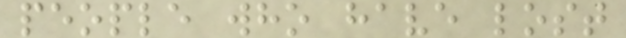people who have lost
